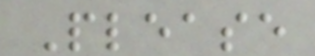Please
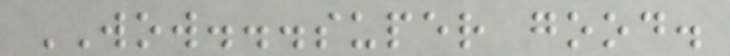WOW...super good.
